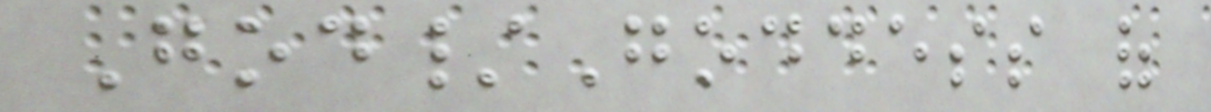God/Goddess of
